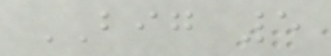BIG 5
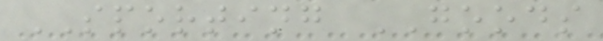SPORTING GOODS
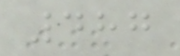487
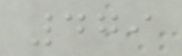479
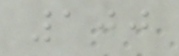100
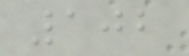102
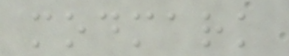modmark
